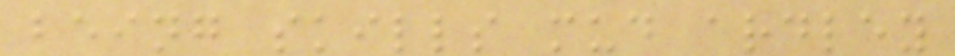being skills mud ardley
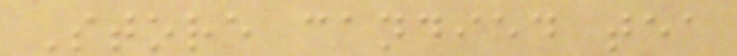Store candied tea
